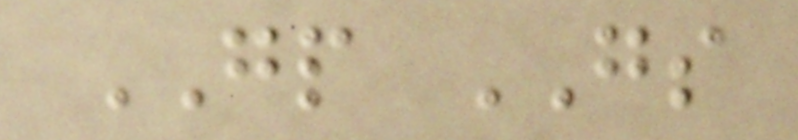GP GS
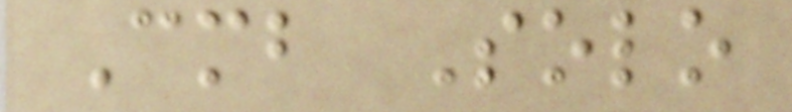Cmb Solo
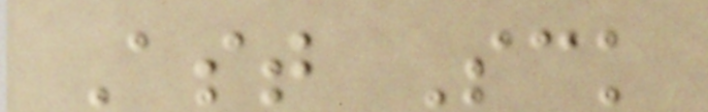Ast Sck
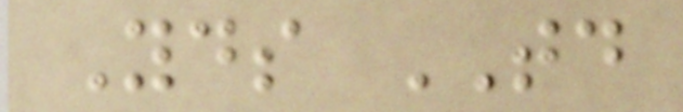Yds TD
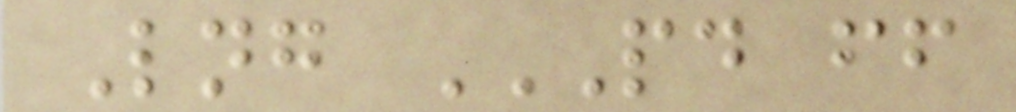Lng PD FF
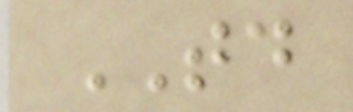TD
